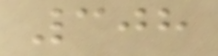308
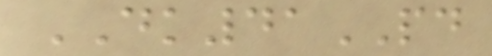DK41PD
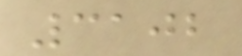3102
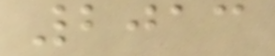2013
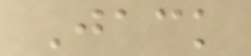Jack
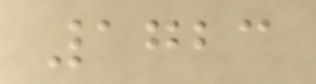1723
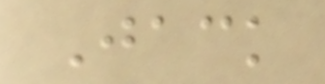Jack
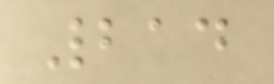214
